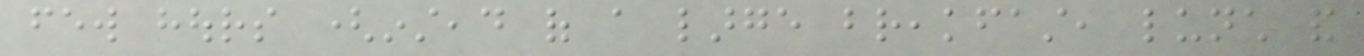few hours (instead of a large breakfast, lunch and
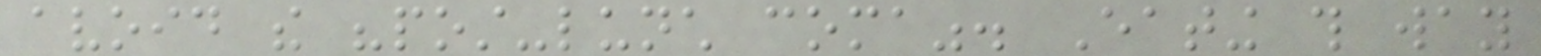avoid the "post-lunch coma". Eating this way
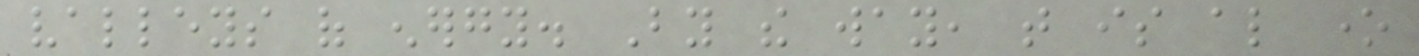valleys of energy. By the way, that is also one
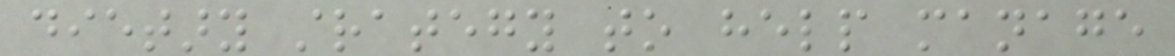dietary strategy to help manage
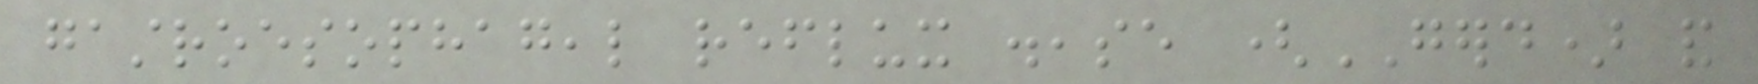gastroesophageal reflux disease (GERD) and
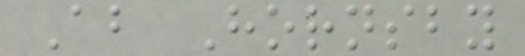About Hornsby
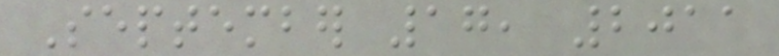September 17, 2011
